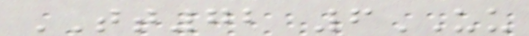TT72 6UU
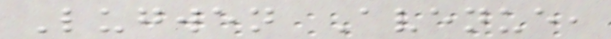Lugwen Avenue,
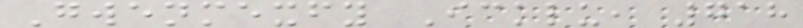Gwenmexfy Icklu, 718
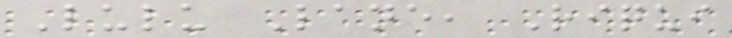Lulu Lane, Riqui
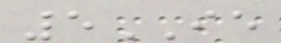5IE
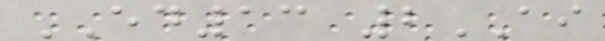ED13 2AI
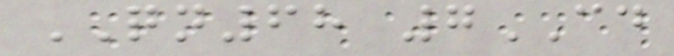QN68 7CD
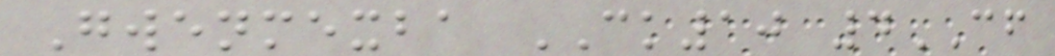Gwenmexba CK10 4CF
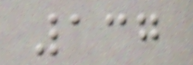137
